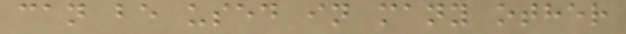can be used in many other
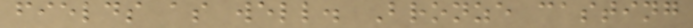fields as well. Bronze casting
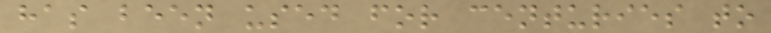has been used for centuries to
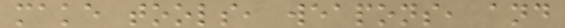make tools, weapons, and
